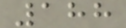188
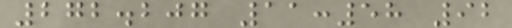272.207 11:58 92
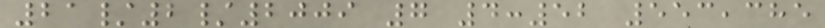21/2/2009 7 4:52 553,385
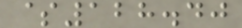$128.40
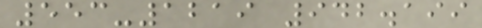553-1219 942.199
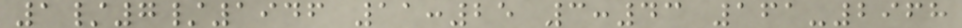1/7/1946 11:25 3:43 161-2968
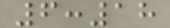6:18
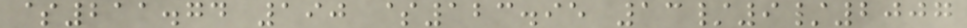$211.74 190 $123.95 13/9/2007
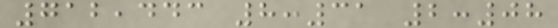712,443 8:31 2:08
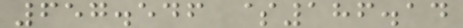657.546 $186.14
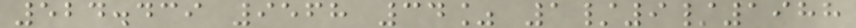524.439 9568 34% 1/9/1988
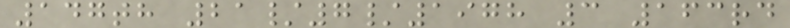147th 21/7/1978 3 163rd
